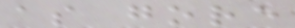as gore
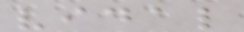vidal
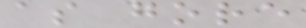as gore
